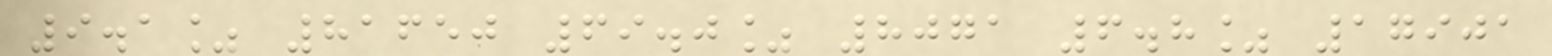9.1% 81650 69.0% 8071 6.8% 17901
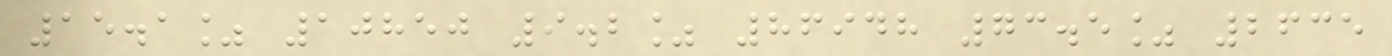15.1% 10850 9.2% 86948 73.5% 2635
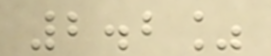2.2%
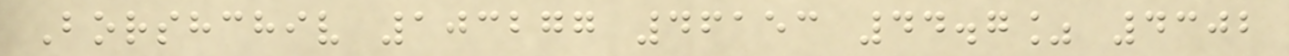Borshchiv 103277 46153 44.7% 4302
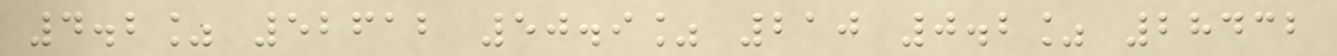4.2% 52612 50.9% 210 0.2% 28432
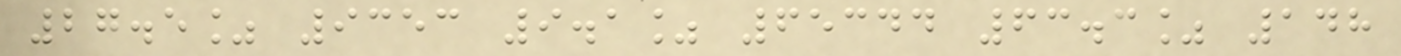27.5% 9353 9.1% 65344 63.3% 148
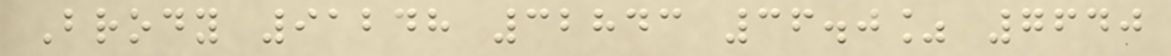Brody 91248 32843 36.0% 7640
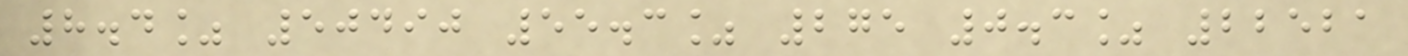8.4% 50490 55.3% 275 0.3% 22521
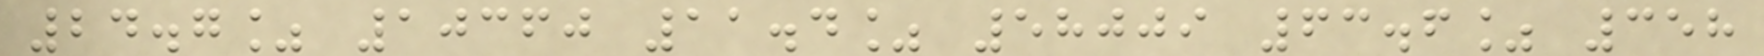24.7% 10360 11.4% 58009 63.6% 358
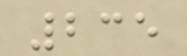235
